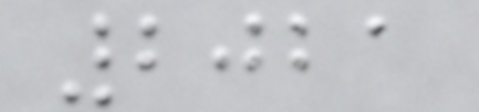2021
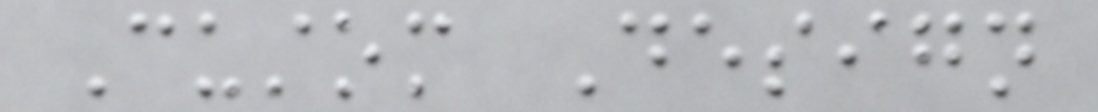Custom Design
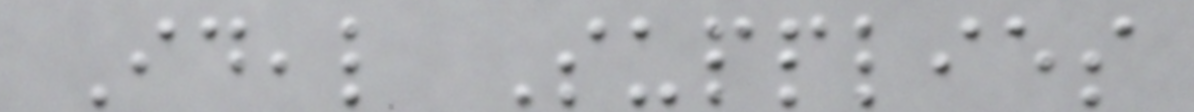Ideal Supplies
